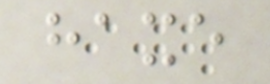haxe
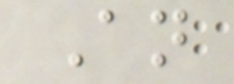An
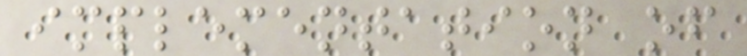implementation of
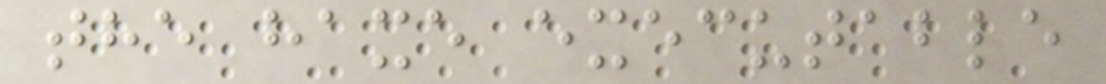the haxe executable
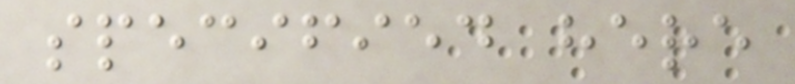specified here
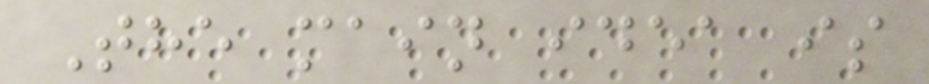The main idea is
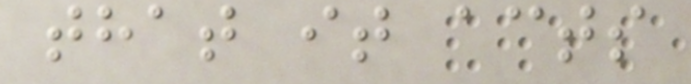that it acts
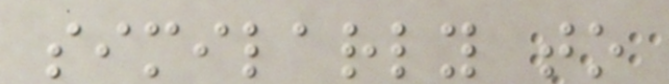similarly to
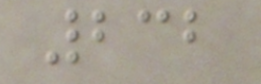232
